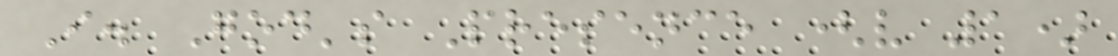I. God's Presence (v 1)
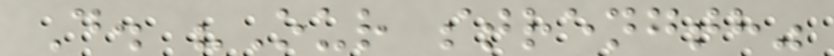D. "Our strength"
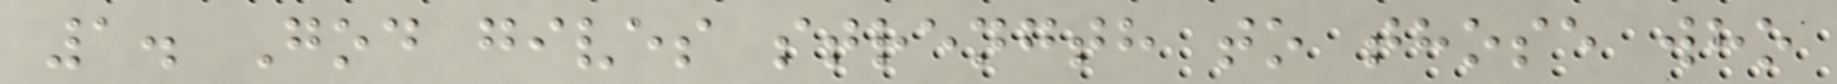1. God gives strength to those who
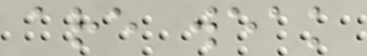are weak
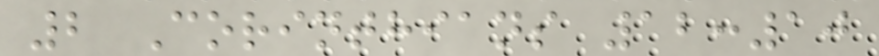2 Corinthians 12:10
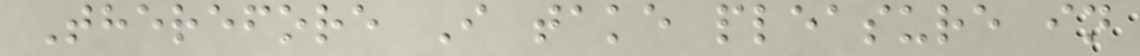Therefore I take pleasure in
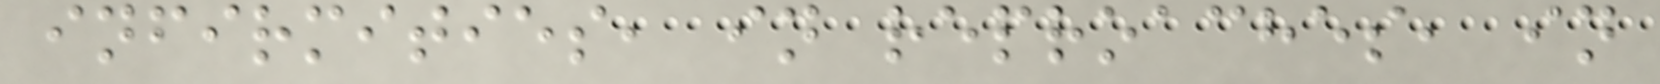infirmities, in reproaches, in
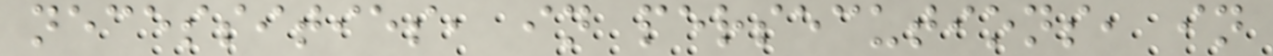necessities, in persecutions, in
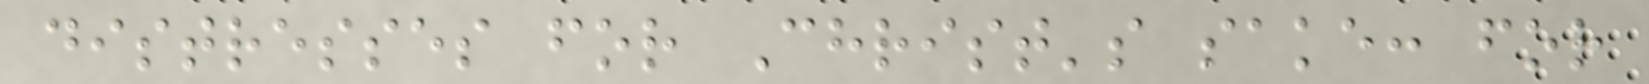distresses for Christ's sake: for
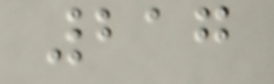217
